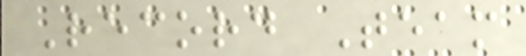Record Team
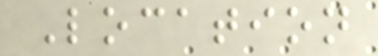Location
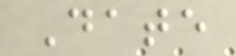Date
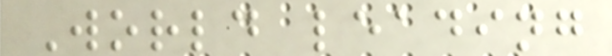World leading
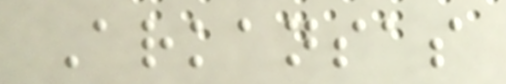Arkansas
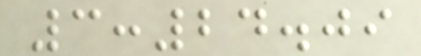3:24.09
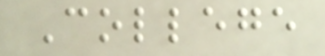College
